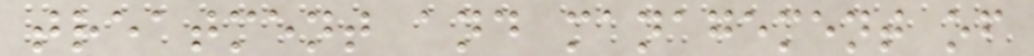treatment and management of
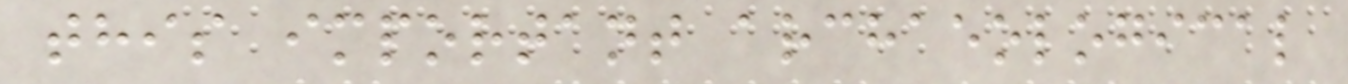this important archaeological
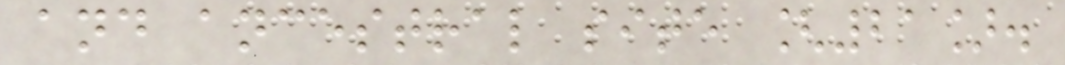and ancestral site [21].
